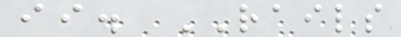ii. RAILS
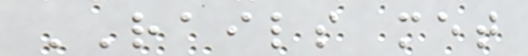RAILS met
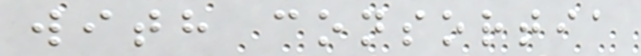with consortia
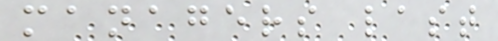managers last
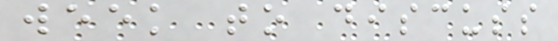week to discuss
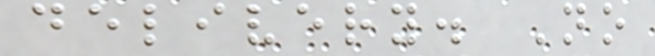delivery. No
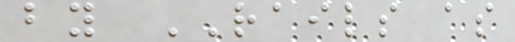by RAILS as
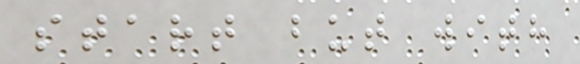start but with
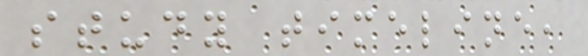study timeline,
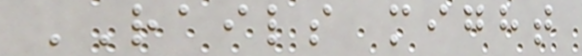RAILS might
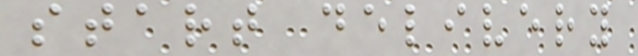start delivery
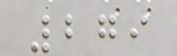279
